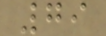79
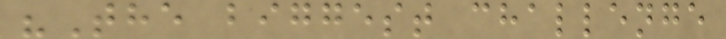"The biggest challenge
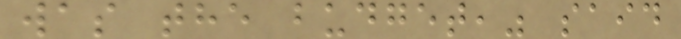was the budget," said
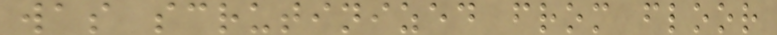was scrutinized from floor
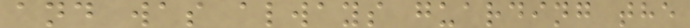and was always guarding the
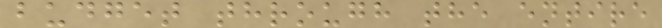budget through the entire
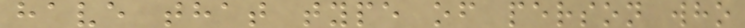have that type of person who
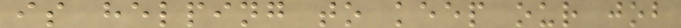is helping to keep our job
